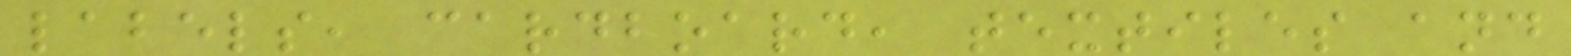labels, cardboard, textiles and
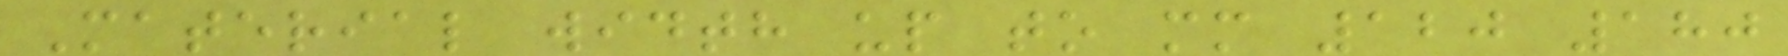Material width up to mm 120 180
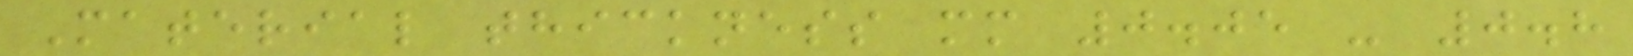Material thickness mm 0.05 - 0.8
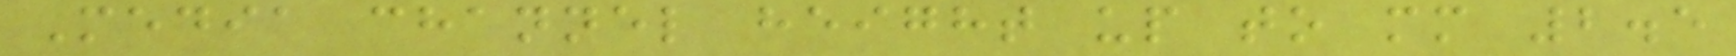Media channel height up to mm 2.5
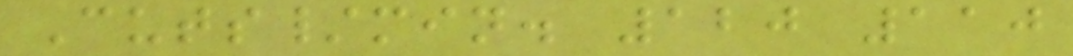Cuts/min. 120 110
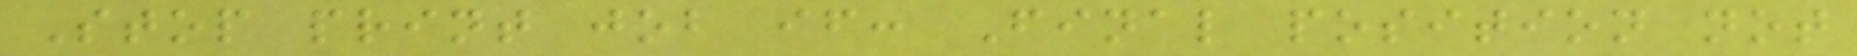Stop print job if: Final position not
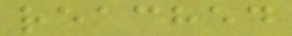reached
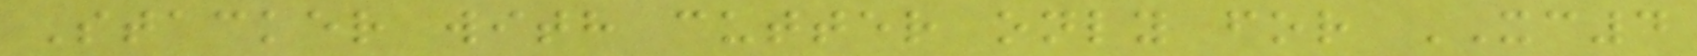Stacker with cutter only for XC4
